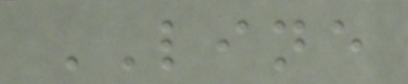LINE
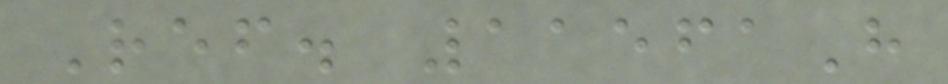Ref. 11561H
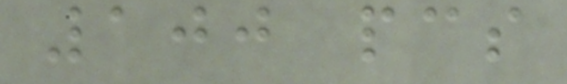100 pcs
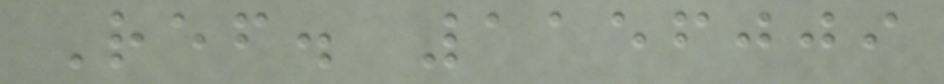Ref. 1156009
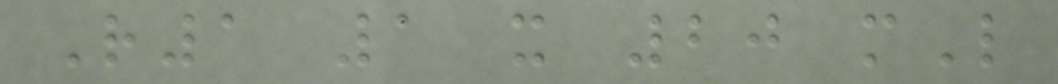R1 1 x 20 mL
